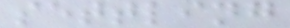settling
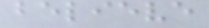believe
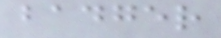badger
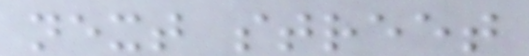next street
